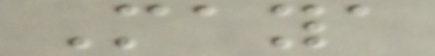Maya
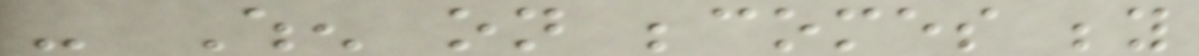- When on becomes beyond
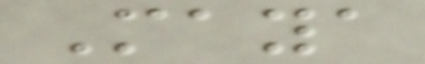Maya
